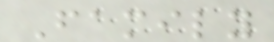Family
